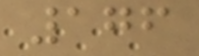176
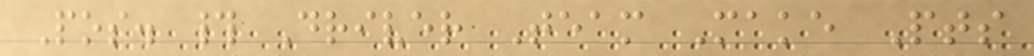Pos. # Driver Team Make Pts
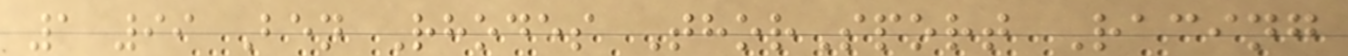1 99 Ben Rhodes ThorSport Racing
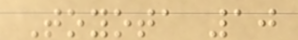Toyota 10
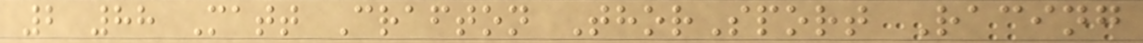2 88 Matt Crafton ThorSport Racing
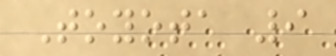Toyota 9
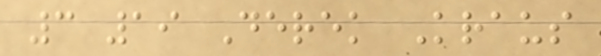3 19 Derek Kraus
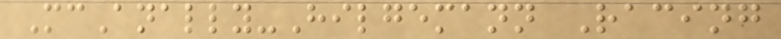McAnally-Hilgemann Racing
